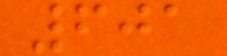601
